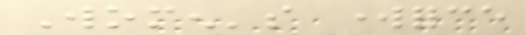Women's workforce
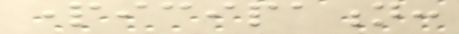participation:
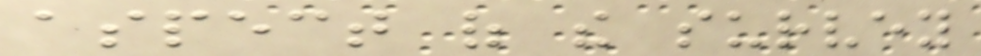aspect of the survey
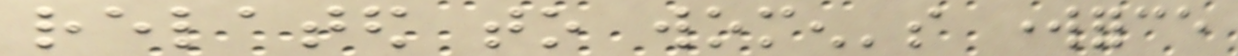related to women's workforce
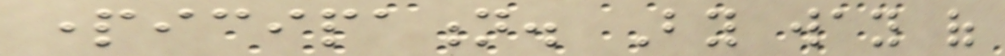participation. By way of
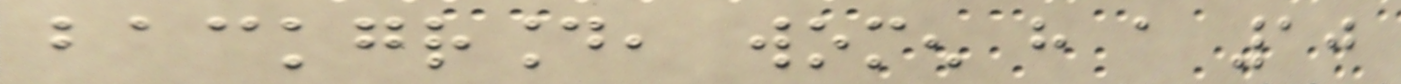background, women have a 10
